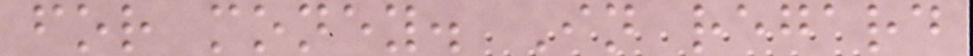for money. In regard
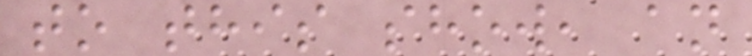to this show, an
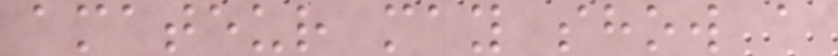amateur may show a
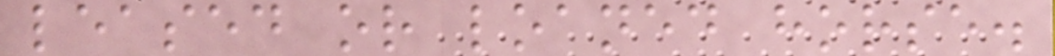leased or loaned horse.
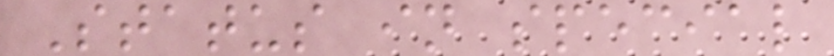Status in special
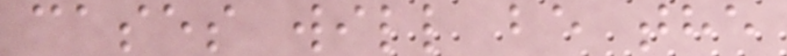cases will be the
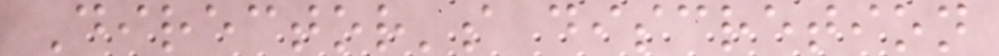Director's discretion
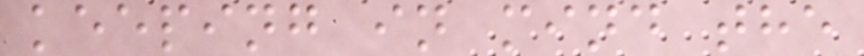keeping in mind the
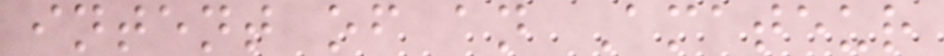intent of an Amateur
